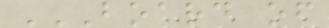BOARD OF
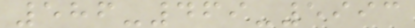586-469-5993
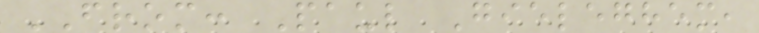FROM: Paul Gieleghem,
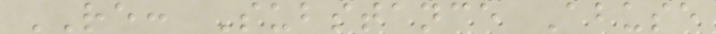RE: Substance Abuse
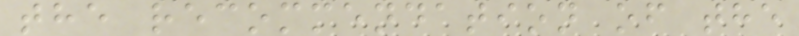the recommendation of the
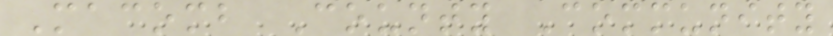Macomb County Community
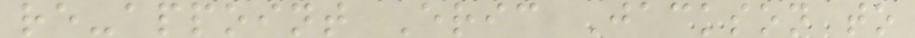re-appoint Eric Jackson to
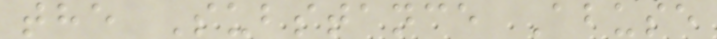the Substance Abuse
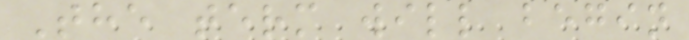The term will begin
